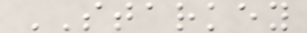STARKEY
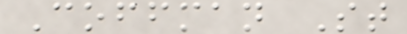Coffman St
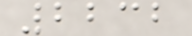2232
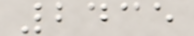2435
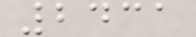2431
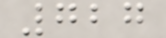727
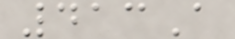413A
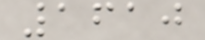1610
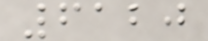6120
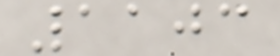1103
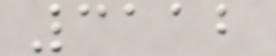3112
